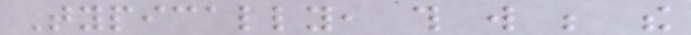Typically, this will be the
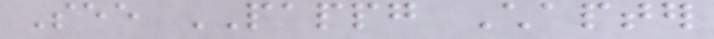See PAPPG Chapter
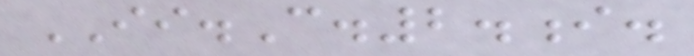II.C.2.i.
